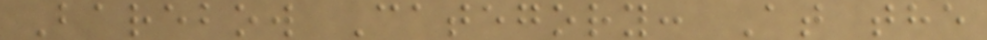Barebow Category: At the
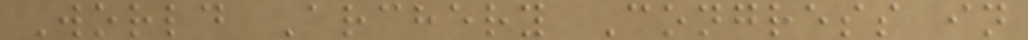World Archery Congress in
